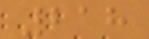218
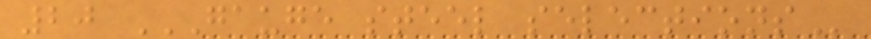20 GAUGE STEEL SELECTIONS
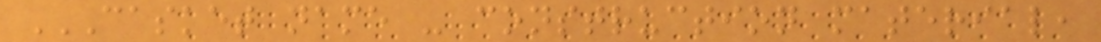CASKET NAME - CONSTRUCTION MATERIAL,
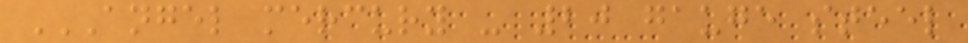ANGEL MERCURY - 20 GAUGE STEEL
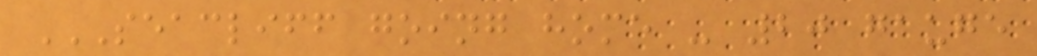SEACLIFF GOING HOME - 20 GAUGE
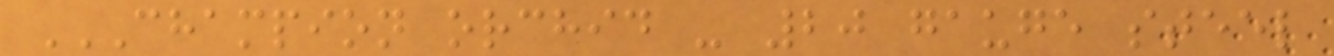CHAMPION ORCHID - 20 GAUGE STEEL
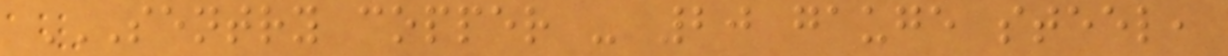SENTRY COPPER - 20 GAUGE STEEL,
